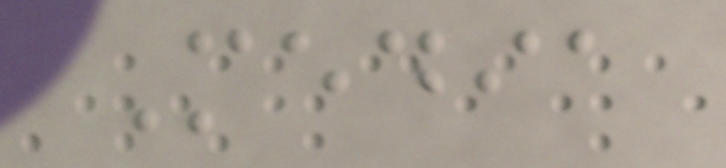Media
